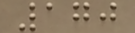170
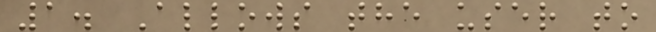1. Allows the user to
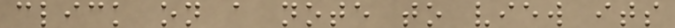click on a note to view its
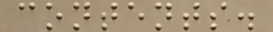contents.
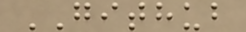GITHUB
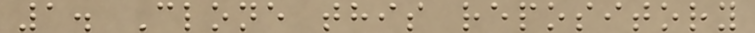1. Clone this repository
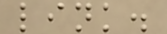link.
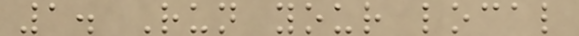1. Run your local
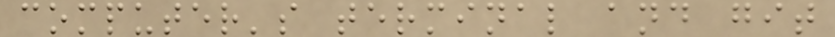computer's terminal and git
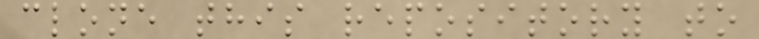clone this repository to
